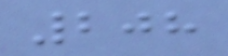208
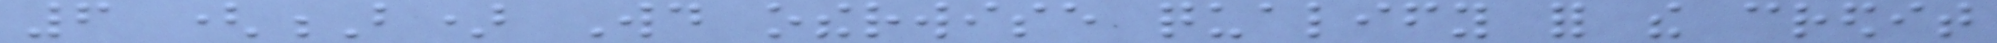6 (B) Would otherwise qualify for the credit
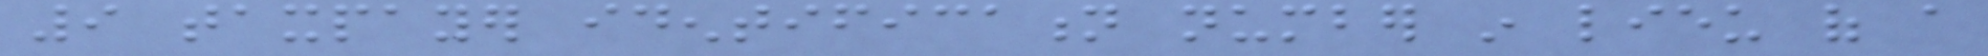9 taxpayer identification number in lieu of a
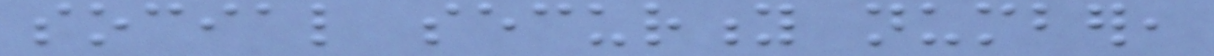social security number,
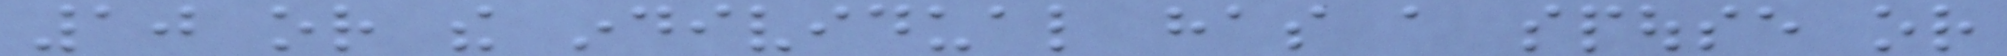10 or the individual has a spouse or
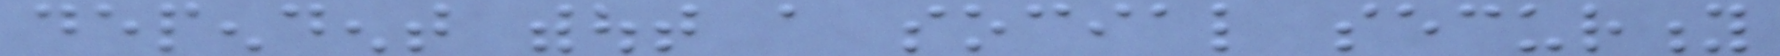dependent without a social security
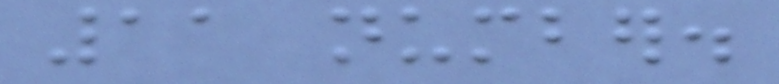11 number.
